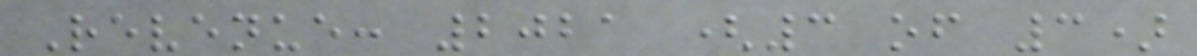Revenue: 2021 (3 of 3)
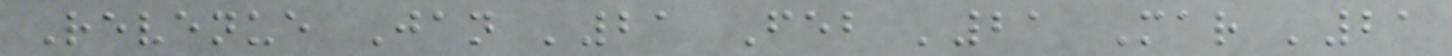Revenue Jan '21 Feb '21 Mar '21
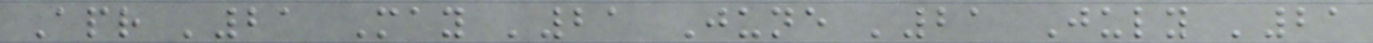Apr '21 May '21 June '21 July '21
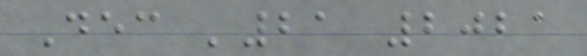Dec '21 2021
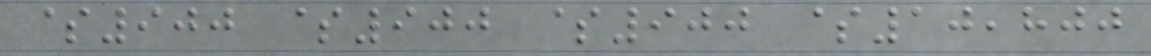$900 $900 $900 $10,800
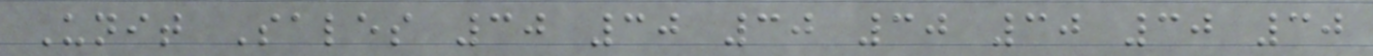Unit Sales 30 30 30 30 30 30 30
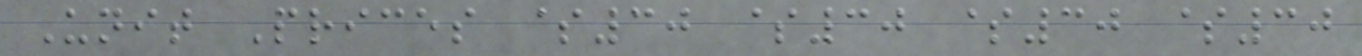Unit Prices $30 $30 $30 $30
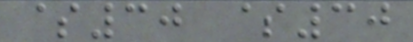$30 $30
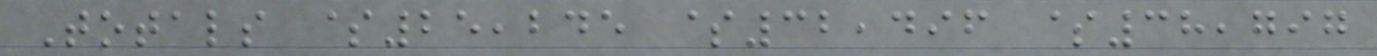Totals $25,245 $32,496 $38,797
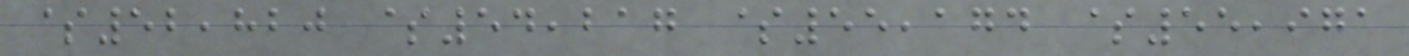$52,820 $54,217 $55,174 $55,971
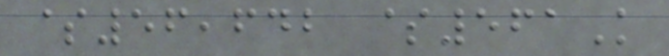$56,642 $561K
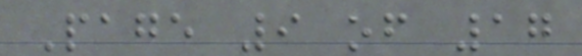Page 9 of 17
